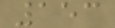153
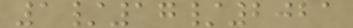1/17/2021
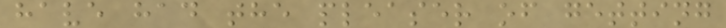have had the pleaser of getting
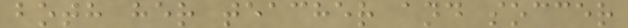both her teacher and soccer
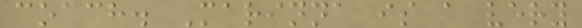coach. Marinna is a very
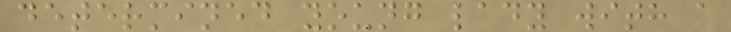determined young lady with a
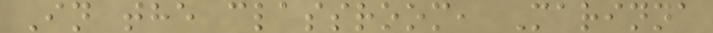In the classroom, Marinna
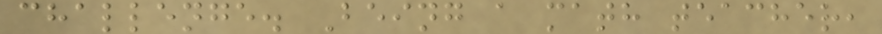challenge. Being a math teacher,
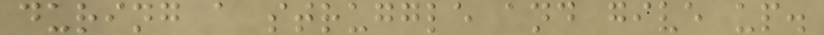during a struggle and give up.
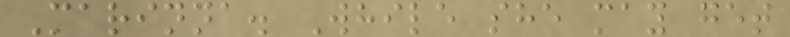Marinna. While she may get
